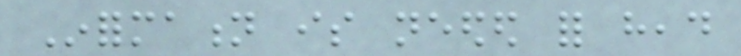Information is needed for head
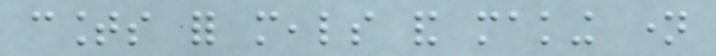counts for meals and making name
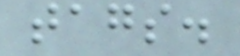tags.
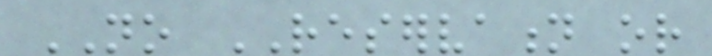NO RESERVATION or
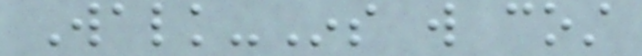Walk-Ins will cost
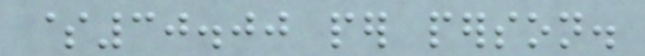$30.00 per person.
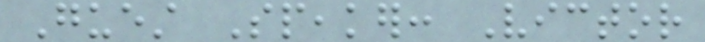Guest Speaker: Victor
